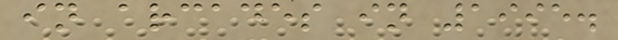in arcades in 1995.
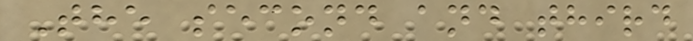The second and third
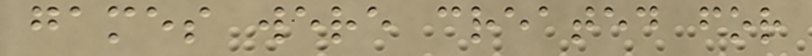games were created for
